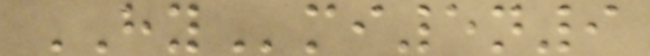HYmi5n9
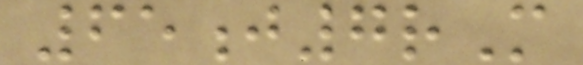65j7rM
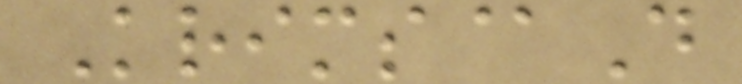Krims@D
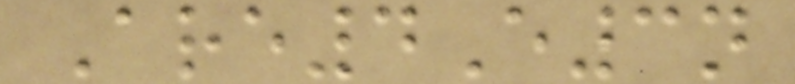Are4E3n
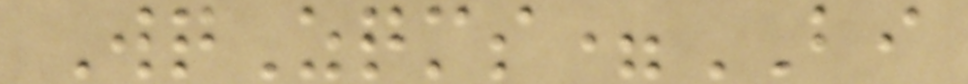WqZqms=BI
